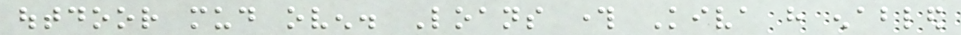outdoor mud oven. Loans through Kiva have enabled
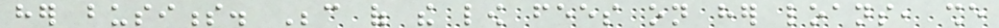her business. Because of the low fees on her loans, she
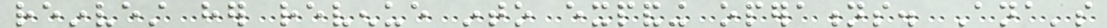reinvest her revenue into expanding operations. Ana's
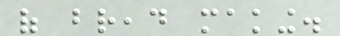of bread making.
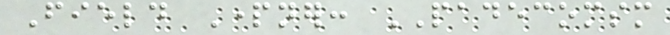Field Partner: PADECOMSM
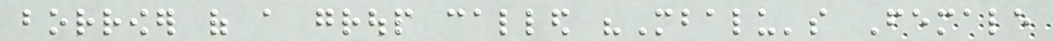borrower of a group called "Mbalu's Female
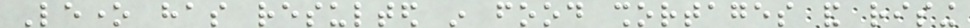Leone has resulted in food shortages and rising
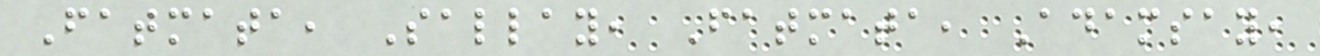Fatmata, Sallay, Fatmata, Adamsay,
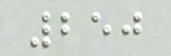250
